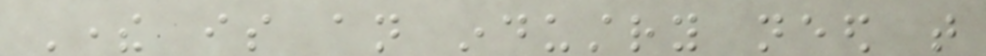There is an industry need that
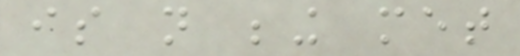is not being met
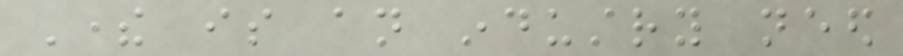There is an industry need
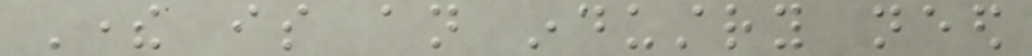There is an industry need
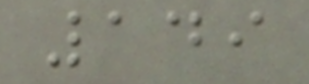149
